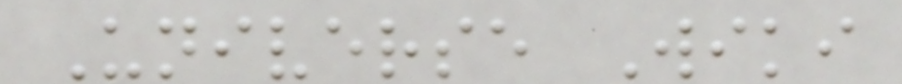Universe Wiki
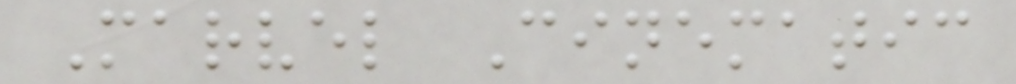Marvel Cinematic
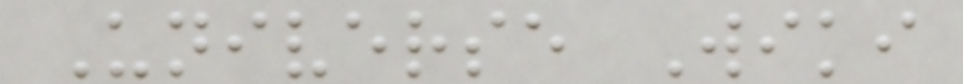Universe Wiki
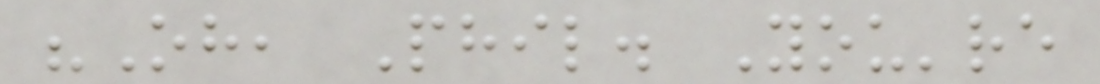"Oh, Phil. You're
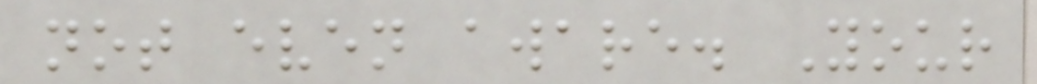not even aware. Your
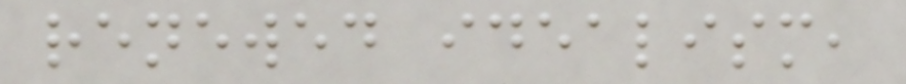renewed idealism,
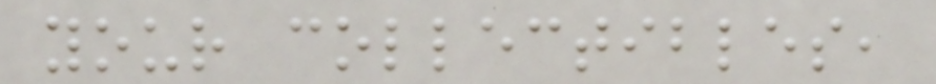your collectibles,
